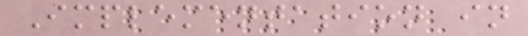Implementation in
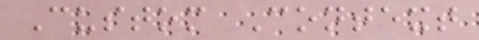Custom Context
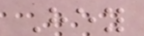Hey
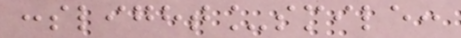:slight_smile:
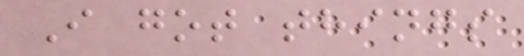I got things
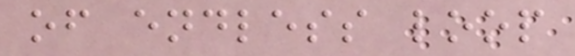of endless loop
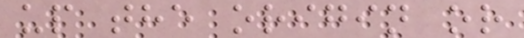up the origin or
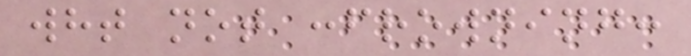wht not :frowning:
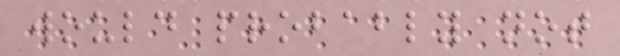would probably not
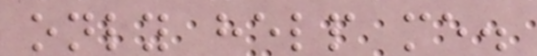only help me.
